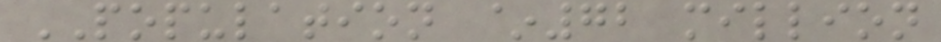POPULATION ~72 million
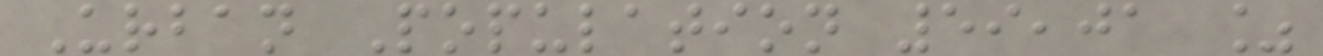Urban Population 59,01 %
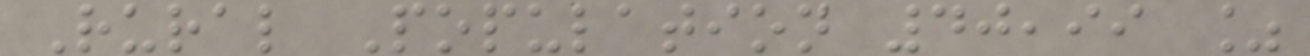Rural Population 40,99 %
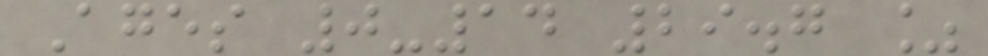Ages 0-14 29.7 %
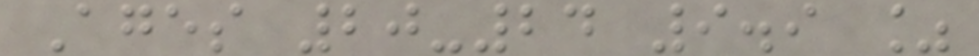Ages 20-24 9.9 %
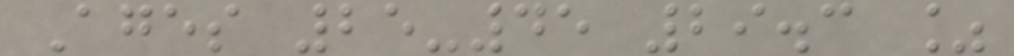Ages 25-45 29.3 %
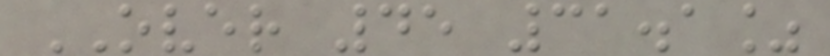OVER 45 31.1%
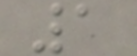1
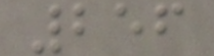256
